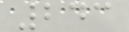243
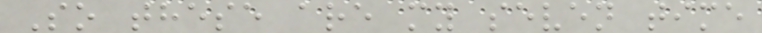So these are my seven time
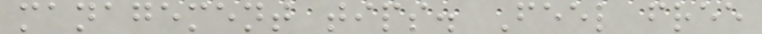management tips. Feel free
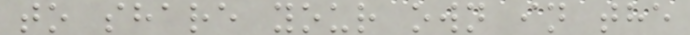to share your own in the
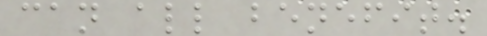can all benefit.
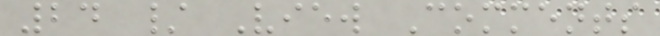24 / View Comments
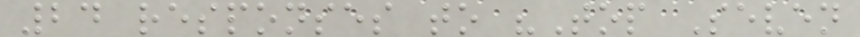24 responses to "Top Seven
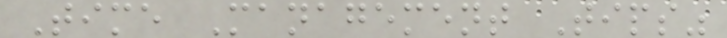Time Management Tips"
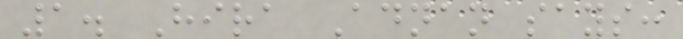1. Hira Adnan says:
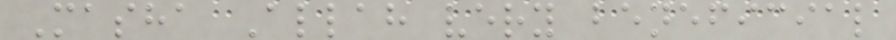Masha Allah very beneficial
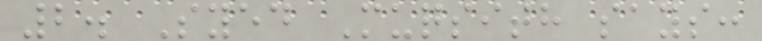2. Syed Muqsith says:
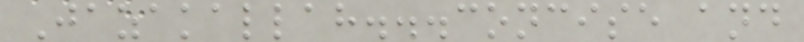Jazakallah...concise and
